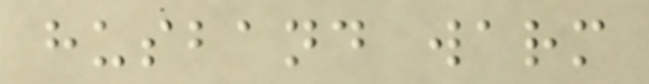husband warm
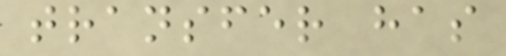transfer has
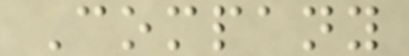Company
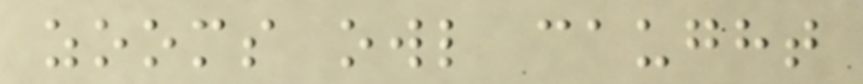zooms owl caught
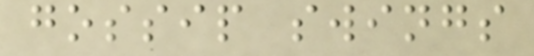gossip swings
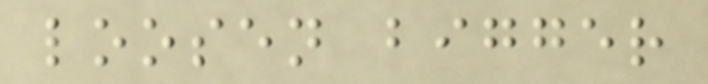loosen bigger
